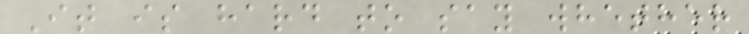It is hard to say whether
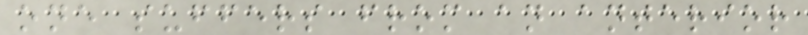one suffers from an anterior
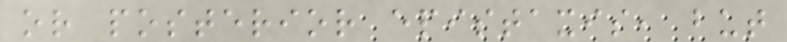or posterior epistaxis, but
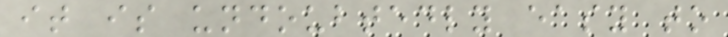it is undoubtedly easy to
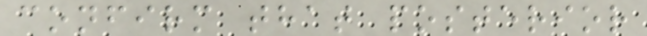confirm that posterior
